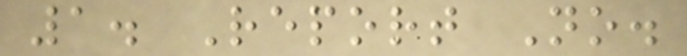1. Report No.
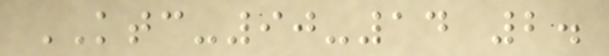KTC-90-14 2.
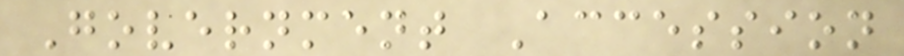Government Accession
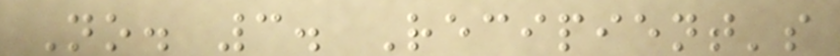No. 3. Recipient's
